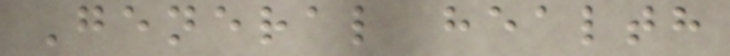General health
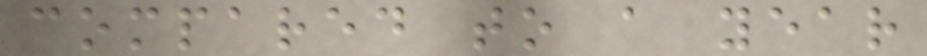compared to a year
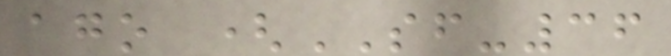ago (SF-36
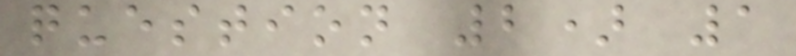question 2) 1
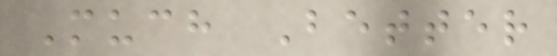Much Better
